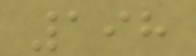198
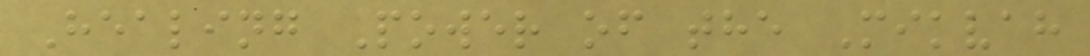Healing Power of the Mikvah
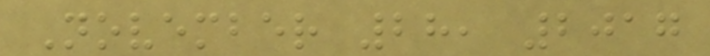November 28, 2017
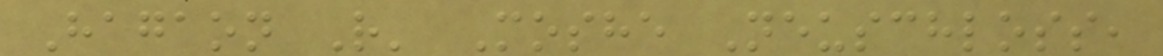Hagaon R' Moshe Neuschloss,
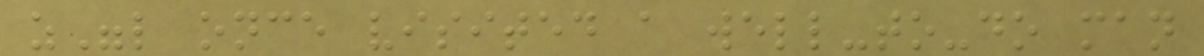z"l once visited a well-to-do man
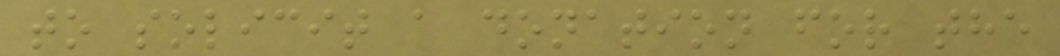to solicit a donation for the
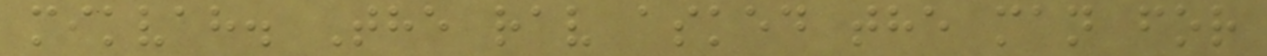mikvah. The rav asked the man for
